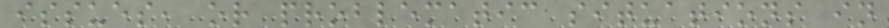issues, or problematic situations in
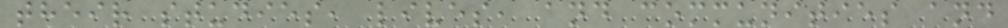their studies, lives, and communities and
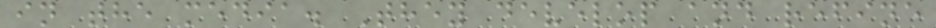in the media. They develop and refine
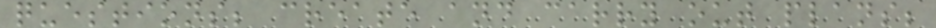questions; create and carry out plans;
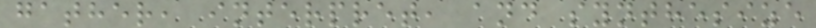gather, interpret, and synthesize
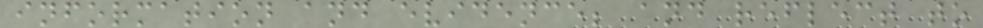information and evidence; and reflect to
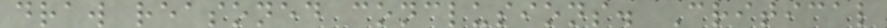draw reasoned conclusions. Critical
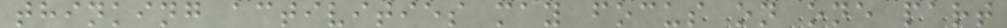thinking activities may focus on one part
